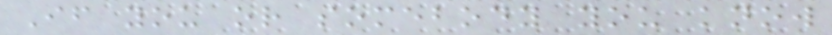If you or somebody you know
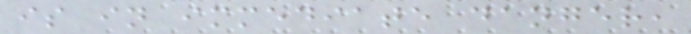is in immediate danger,
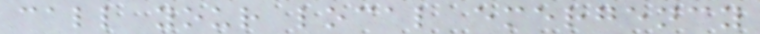call your local emergency
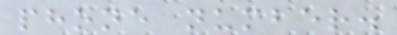phone number.
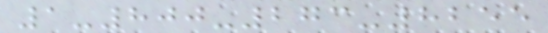1-800-273-8255
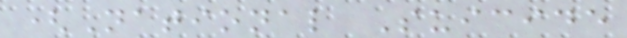(National Suicide
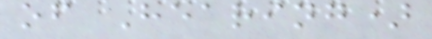of Hearing)
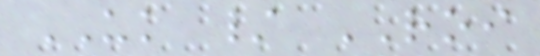UK / ROI
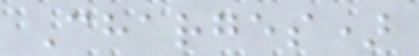Charges)
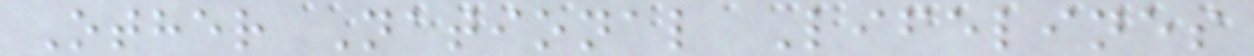Other National Lifelines
